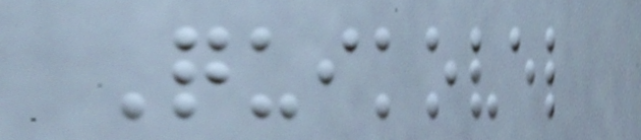Quikovel
